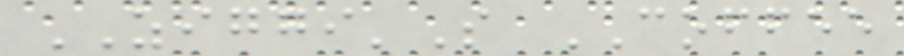ZIGGI'S COFFEE
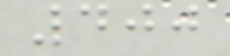400
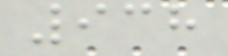938
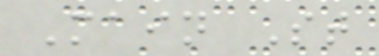Main St
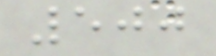500
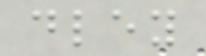dley
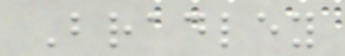Bradley
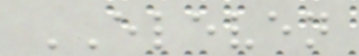ELEVEN
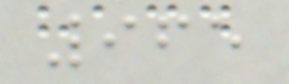965
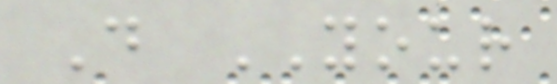D YOUR
